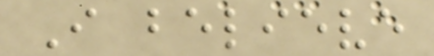I believe
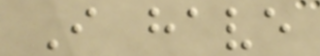I have
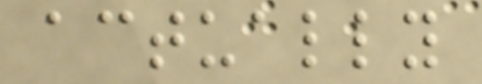actually
